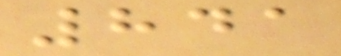841
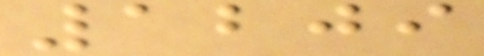1209
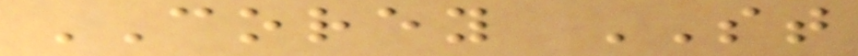COREY ST
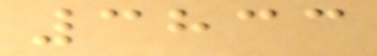3833
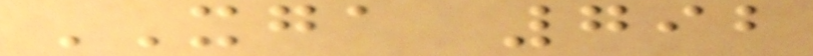XGA 792
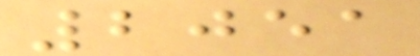2051
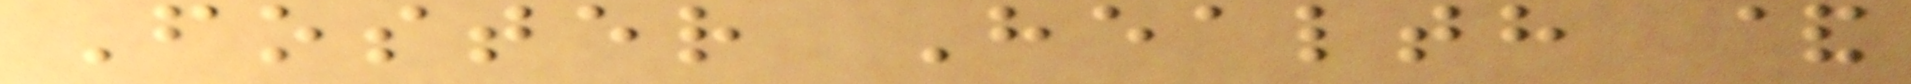Foster Health &
